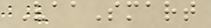VaaSmart
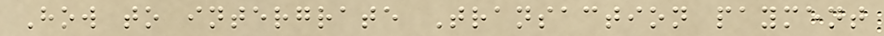How to intergrate Transaction payment
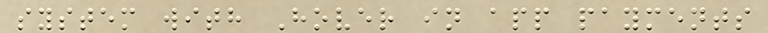system with Hover in app payments
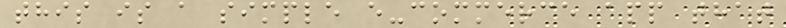this is a simple e-commerce app that
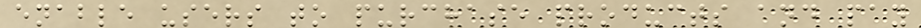enable users to purchase products and pay
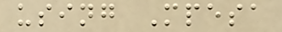using Mpesa
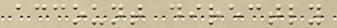account directly
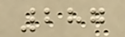287
